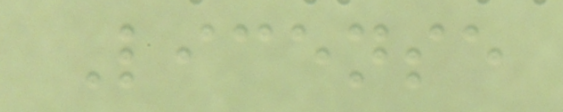License
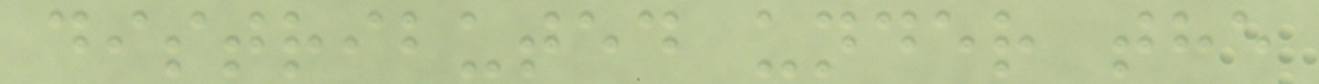distributed under the
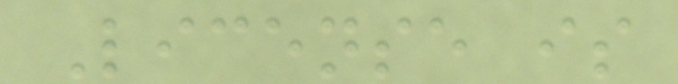License is
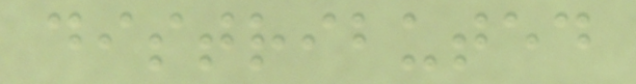distributed
